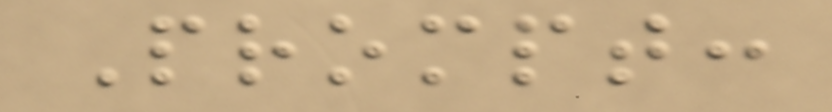Prompt:
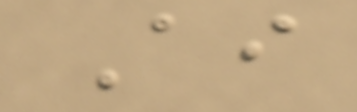Ai
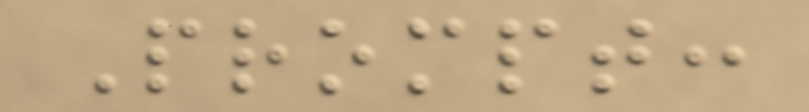Prompt:
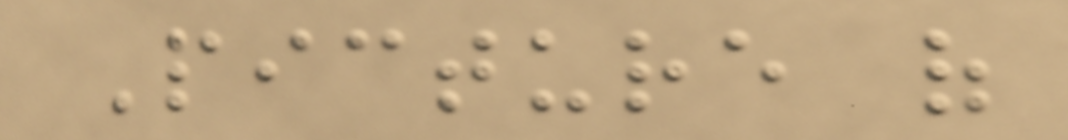Picture of
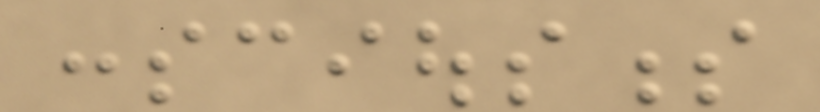consciousness
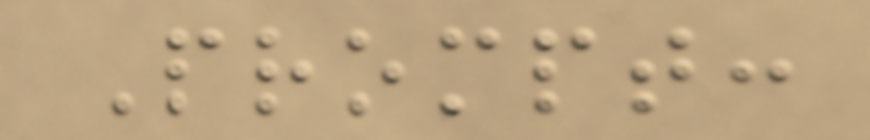Prompt:
